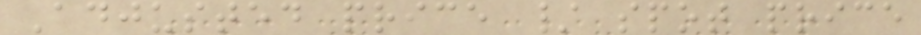Adjusted price / spot price
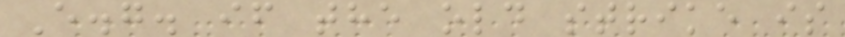E.g. if the old strike is
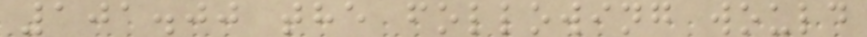101.00 the following would
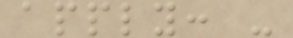apply: -
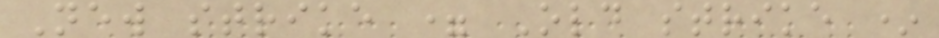New strike = Old strike *
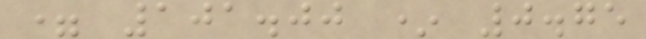= 101.00 * 0.75
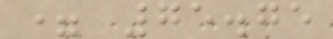= 75.75
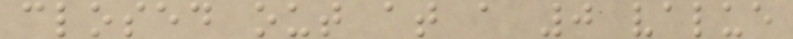closed out at a 0 value
